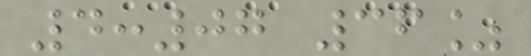4:07 36%
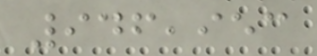946,953
